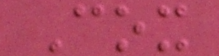Cox
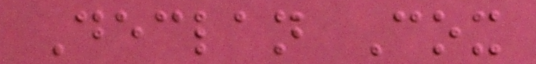Declan Cox
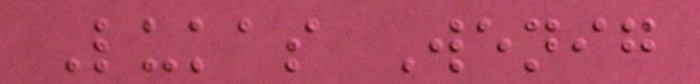Lukas Wenig
